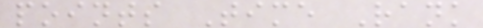points Time Rank
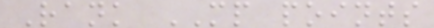Rank MP points
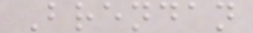Brendan
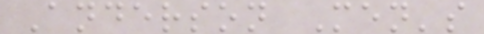Anderson Men's
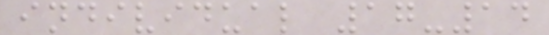individual 17-14
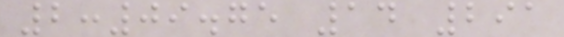2:09.75 14 291
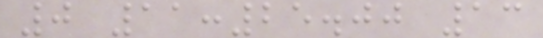0 11:25.00 13
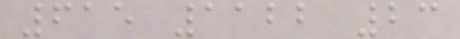615 1122 23
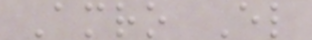Amro El
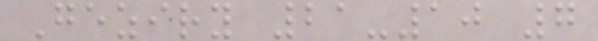Geziry 21-10 7
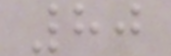80
